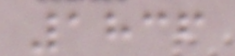1836
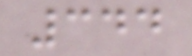344
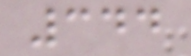344
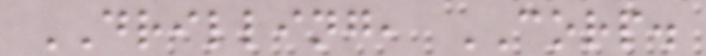DRILLING, CORP.
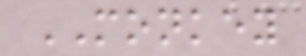MONKEY
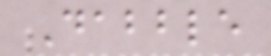Dabble
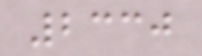2330
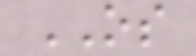OS
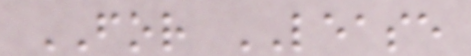FOR LEASE
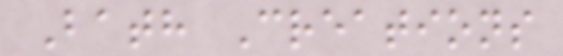Bath Creations
